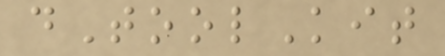dToolKit
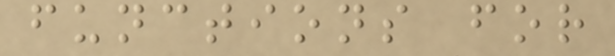functions for
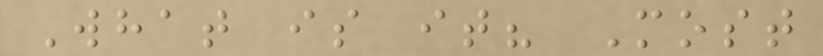What is it? Most
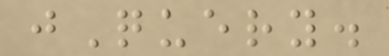jQuery.
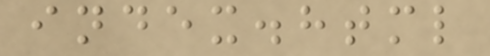index.html
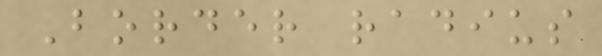Border radius
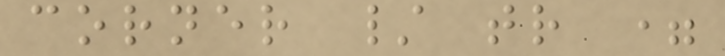corner / tr =
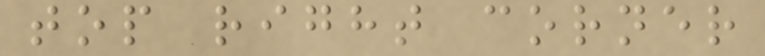top right corner
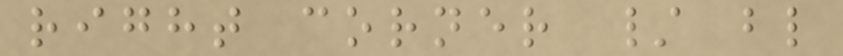right corner / bl
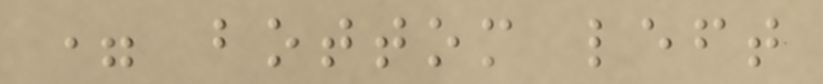= bottom left
